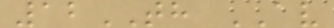12TH AV
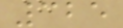325
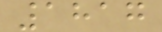1817
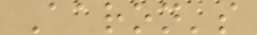Aaron's
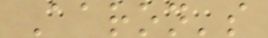Aaron's
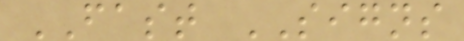FAST SIGNS
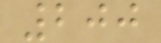200
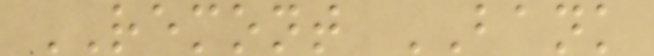REMONT BANK
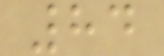84
